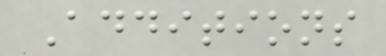Additions
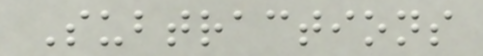Subtractions
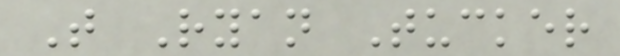T Ryan Tucker
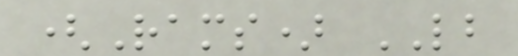(Rams) LB
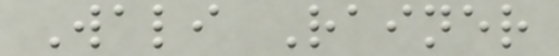Wali Rainer
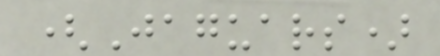(Jaguars)
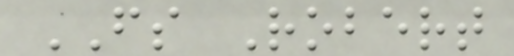FS Robert
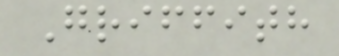Griffith
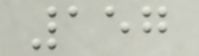157
